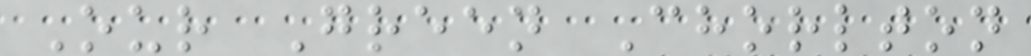Our Green Chorlton
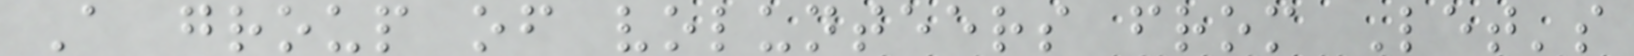A group of volunteers from Let's
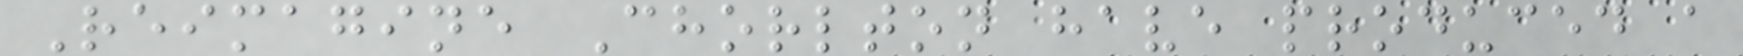Reimagine Chorlton have produced a
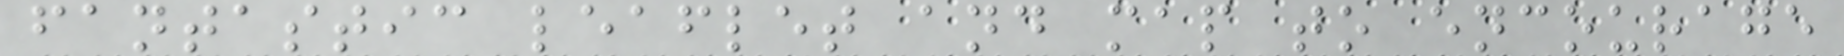fantastic leaflet and map to encourage
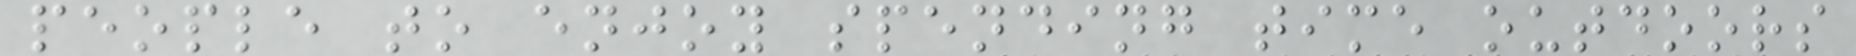people to enjoy spending time outdoors
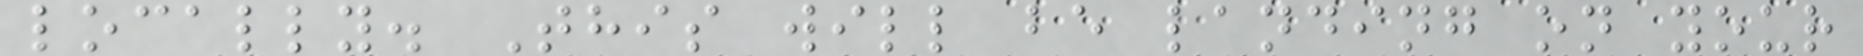locally. This will be landing on your
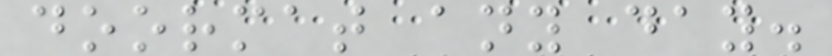doormat any day.
